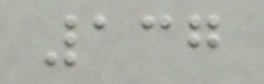137
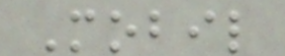Mobil
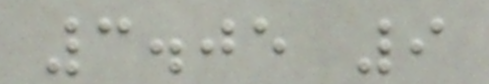3.05 9
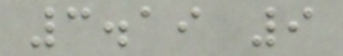3.19 9
